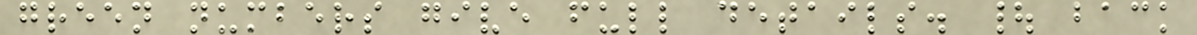green numbers give full details. | back
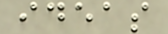ideas
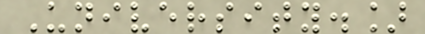University.]
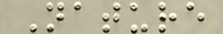Nature
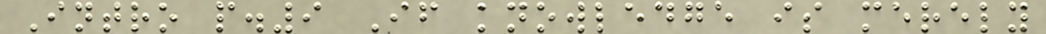Intro p.9 If knowledge is merely
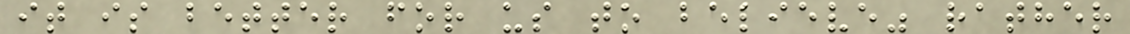it is better for us to believe" rather
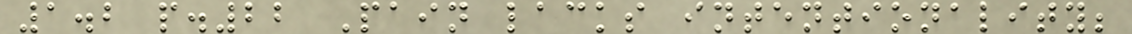1.2 p.22 Pain lacks intentionality;
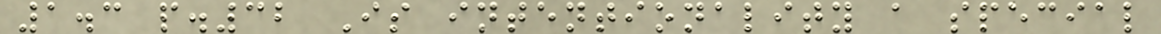1.3 p.32 Is intentionality a special
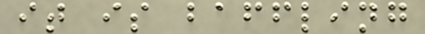it is baffling
